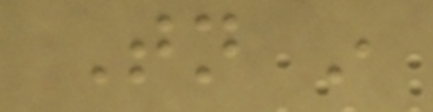Tonight in
